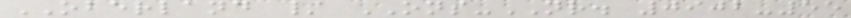OBERLAND / ONS-NR. 0902-55
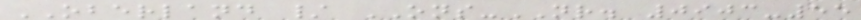OBERLAND / ONS-NR. 0903-55
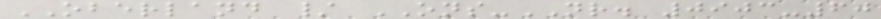OBERLAND / ONS-NR. 0903-60
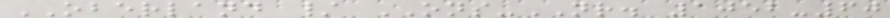OBERLAND / ONS-NR. 1052-60
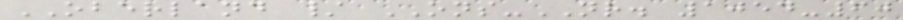OBERLAND / ONS-NR. 1054-60
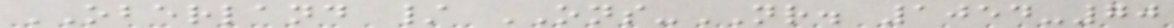OBERLAND / ONS-NR. 1054-70
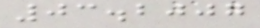03.2007
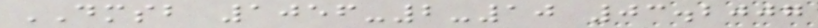DMSB 1056-2-10 03.2007
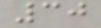30
